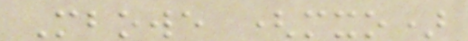Mbowe (mxo)
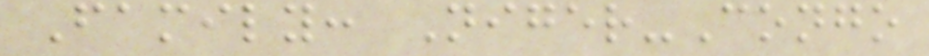Family: Niger-Congo
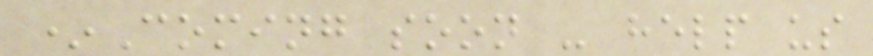*Coming soon - help us
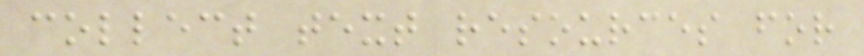collect text resources for
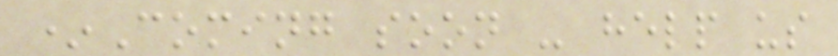*Coming soon - help us
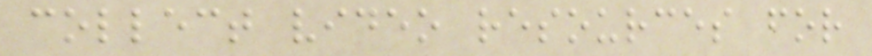collect video resources for
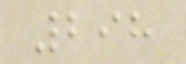298
